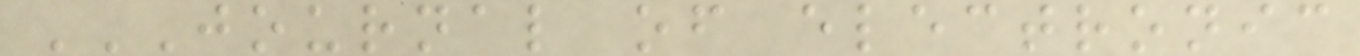JOURNAL OF ELECTRONIC
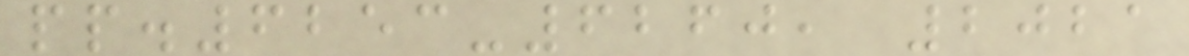pp.6253-6260, 2021
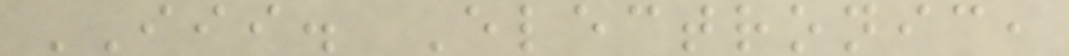III. Electronic,
